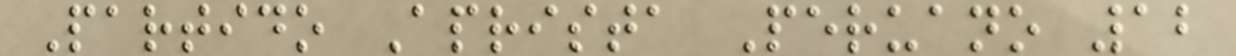Partido Aprista Peruano 12
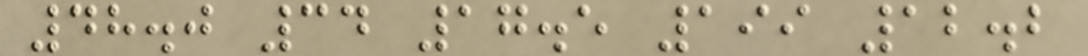48.0 34 17.5 199 12.2
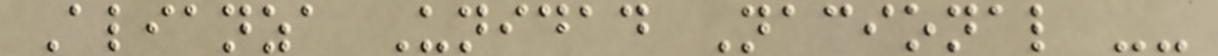Alianza Unidad Nacional --
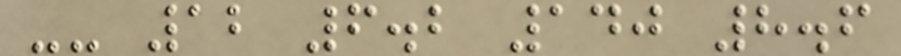-- 12 6.2 140 8.6
